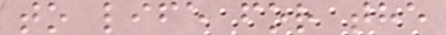to life for the
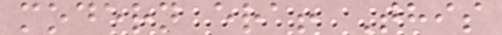modern era! This
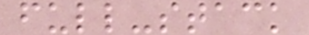full-stack
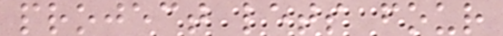project lets four
